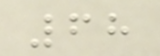68
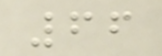66
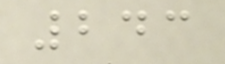243
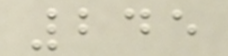245
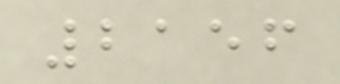2156
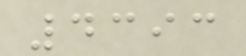4393
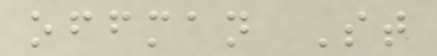offman St
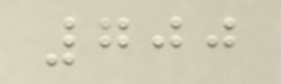700
